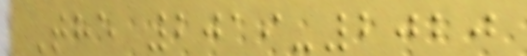The 2019-2020
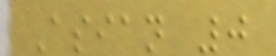Asian 0
